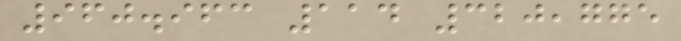960.963 114 320,775
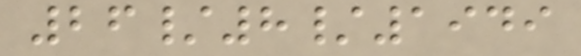26/8/1949
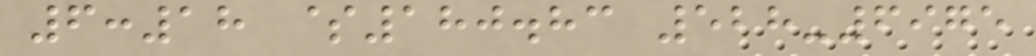6:18 $180.83 528-6975
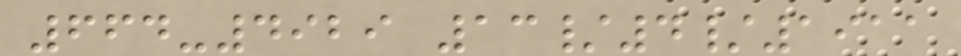664-4929 13/4/1911
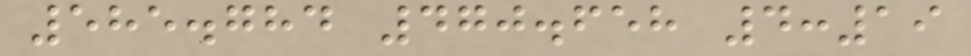585.784 470.658 4:19
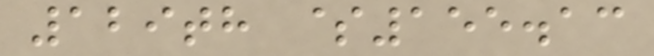129th $155.13
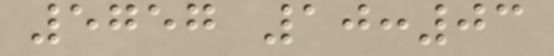5757 10:03
